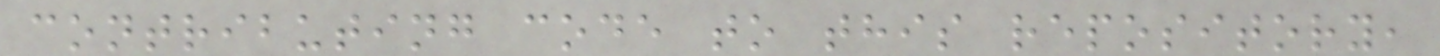contributing code to this repository,
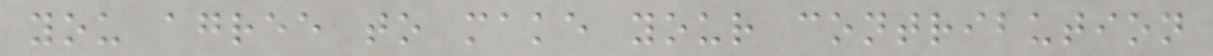you agree to make your contribution
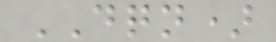DQN)
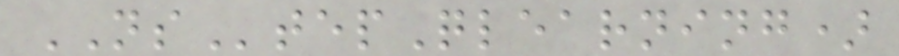NStepQlearning)
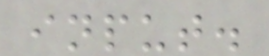input.
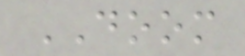DOOM
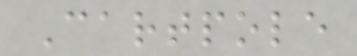Cartpole
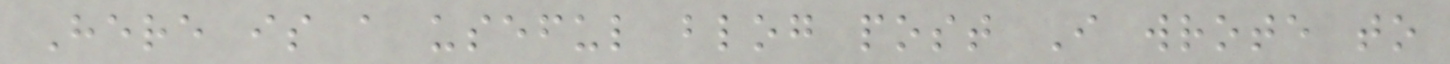Here is a useful blog post I wrote to
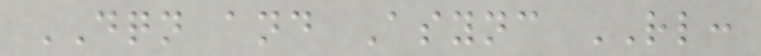DQN and Async RL:
